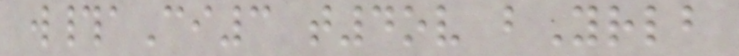w#aCi3 t4ov bYrlb
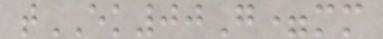tEK00G=mm
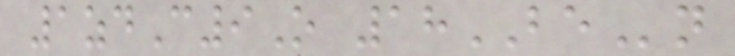1zdC9O 18BEn
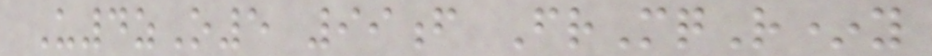U4zO5 99f FrMqR*y
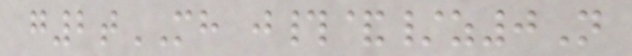g2tMH j#&/z0N
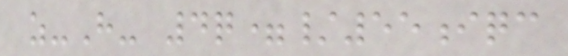z-H- 4q=/55iqc
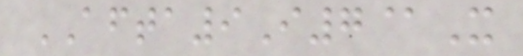AFTA9I7@X
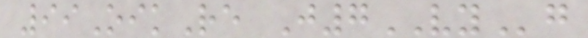99OikRe J7VYg
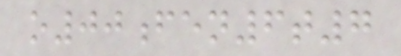o00fen6t7
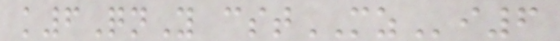k6QnY cstMZi6
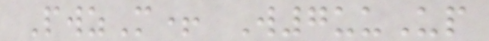PwzM+ W7uuUp
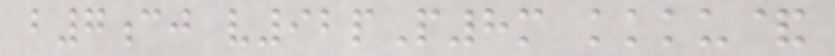b7cj v92pP8m kkku&
